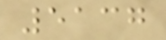5137
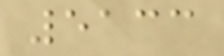5133
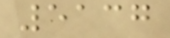5137
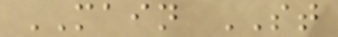MAIN ST
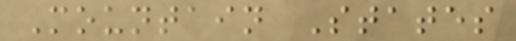Mountain States
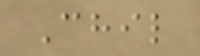Chil
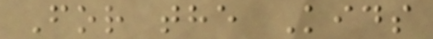For the Kids
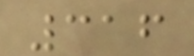316
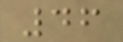46
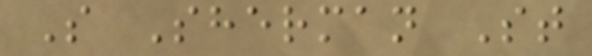S Sherman St
